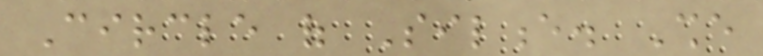Circle of Silence. She
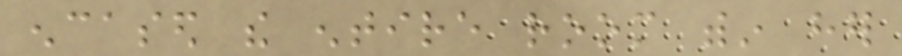encased the entire room within her
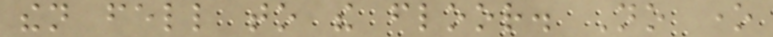then fell to the floor. No one
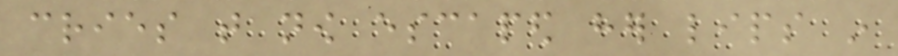cries that now escaped her lips in
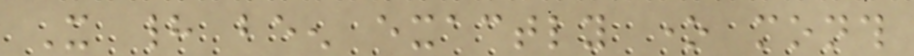It had been exactly one month
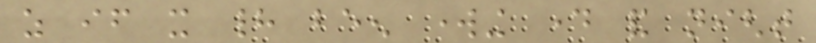as if it had been working day and night
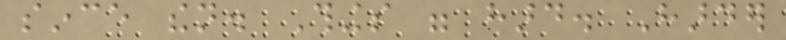since then. Things were hard. Harder
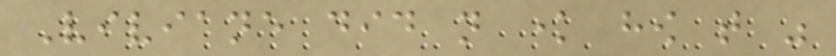Viviane did not know how that was
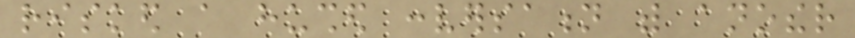risked a hushed conversation with another
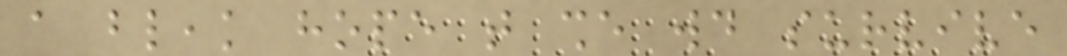a bleak hope that she would survive
